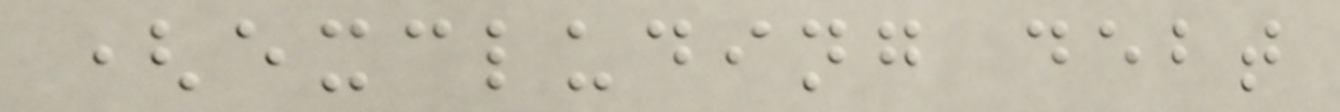(excluding debt
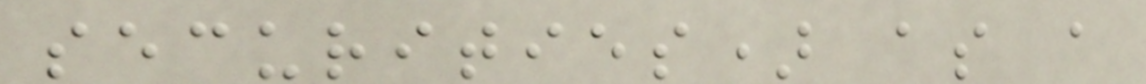securities) as a
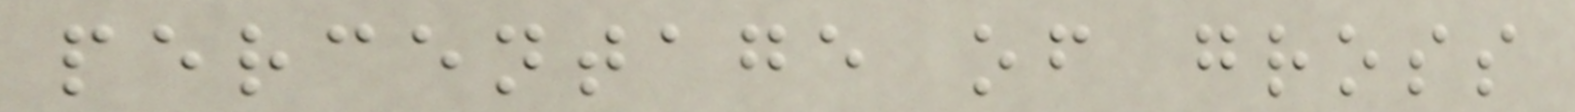percentage of gross
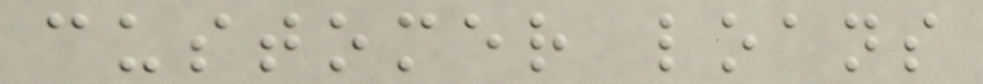customer loans
